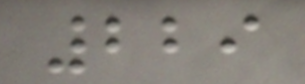229
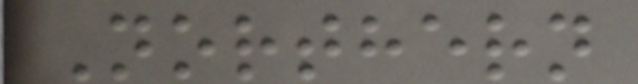Northern
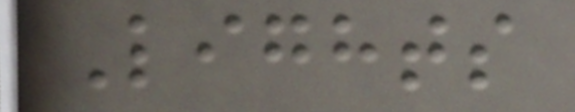Lights
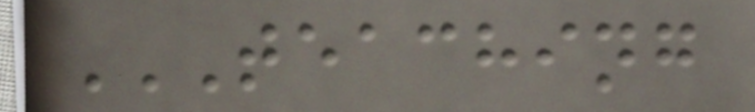TEACHING
